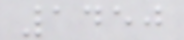1450
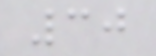30
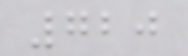720
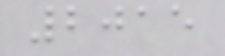2015
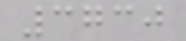3730
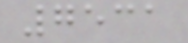7531
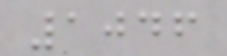1046
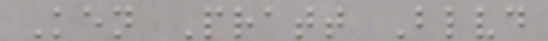Ken Pratt Blvd
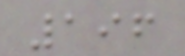196
